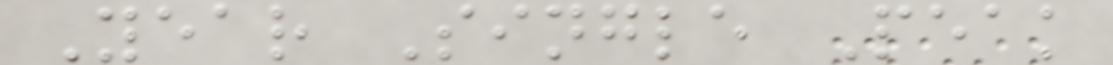Year Single Peak
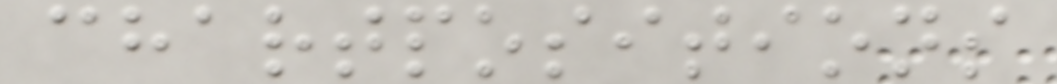chartpositions
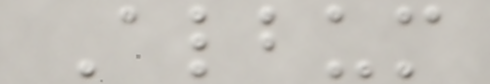Album
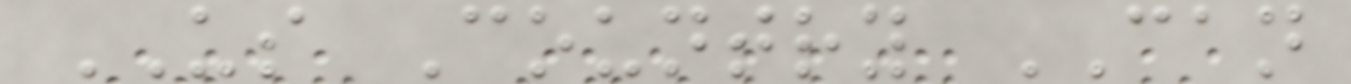US Country CAN
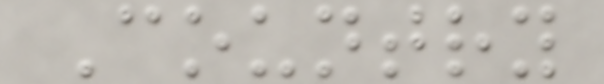Country
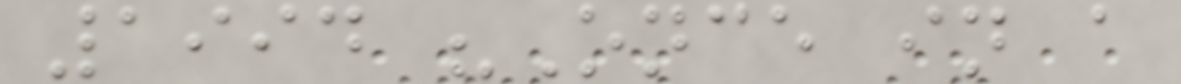1994 "Once in a
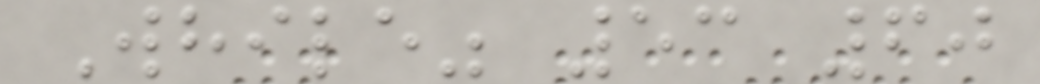While" 53 60
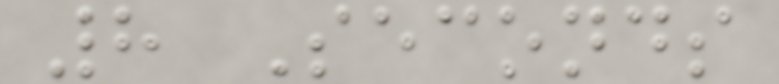8 Seconds
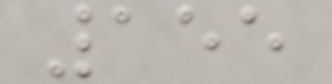155
